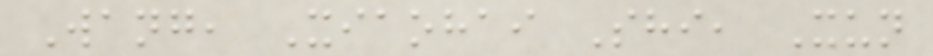Wang, Xiaohai Shi, Xun
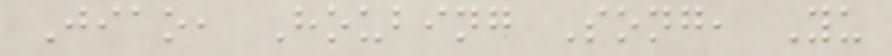Jiao, Houbing Song, Yu
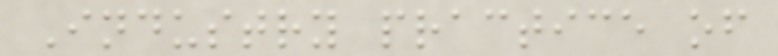Industry practice of
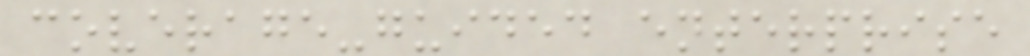coverage-guided enterprise
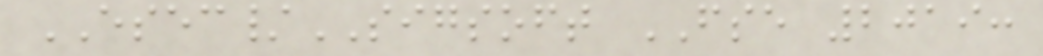ESEC/SIGSOFT FSE 2019:
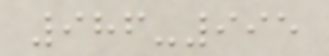986-995
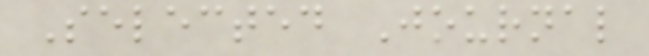Selected Journal
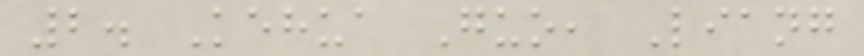2. Kehua Guo, Liang
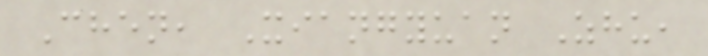Chen, Xiangyuan Zhu,
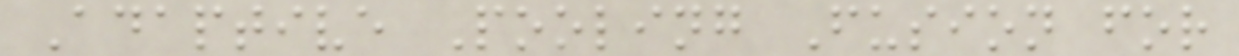Adaptive Pooling Fusion for
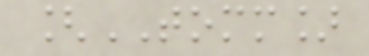[TOMM]
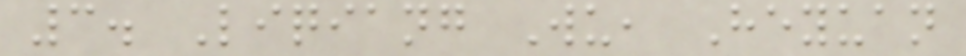3. Liqiang Wu, Heyuan
